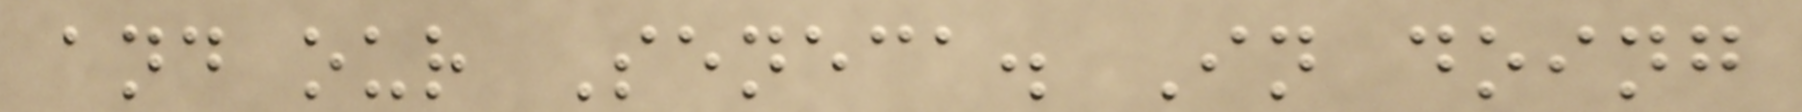and our Seneca. In doing
